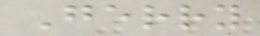Gerry
